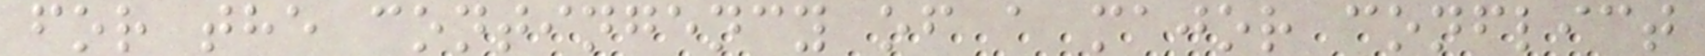for the contingency of a major conflict
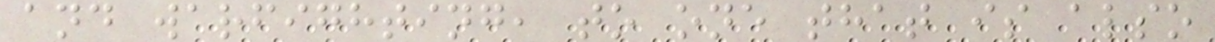and warfighting, to one that is also
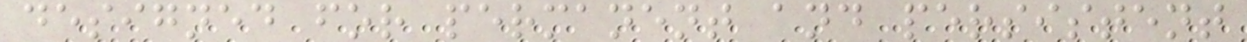designed for permanent and persistent
